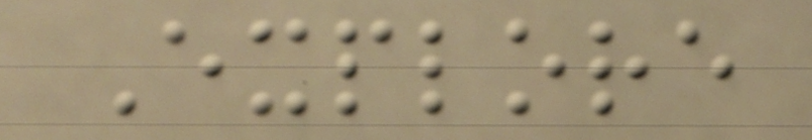Explore
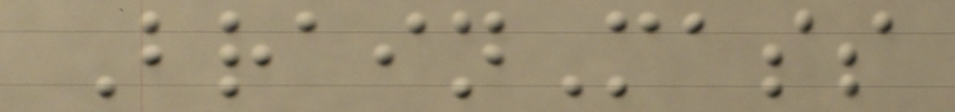BrainMass
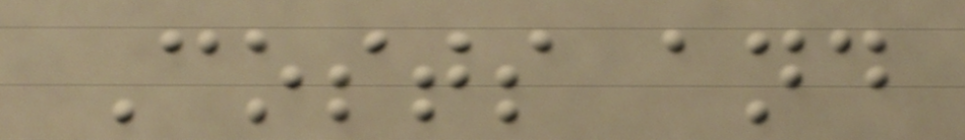Costs and
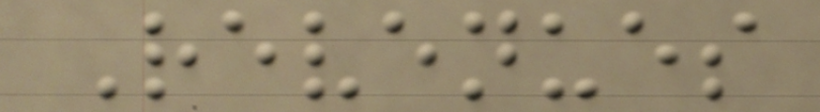Revenues
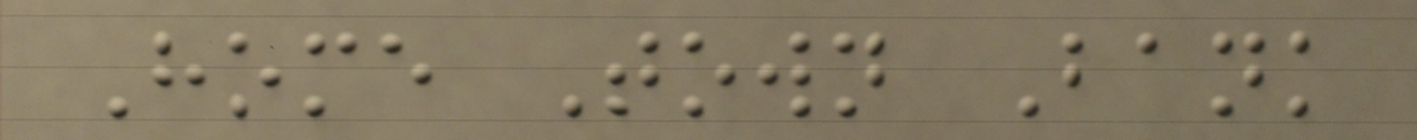Home Town Bank
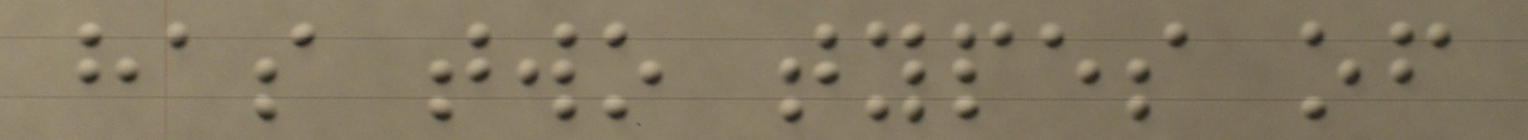has two types of
